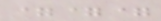===
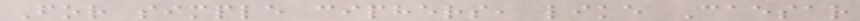For simple ciphers, like Caesar
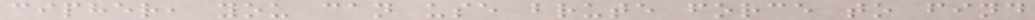cipher, you can use brute force to find
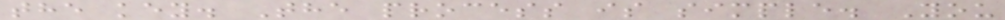the key. The process is simple. You
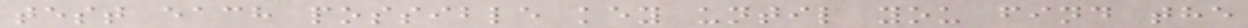test each possible key until you find the
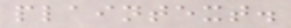plaintext.
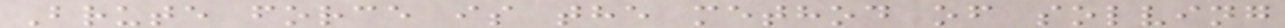Brute force is the method of solving
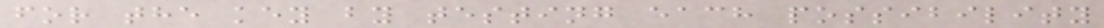for the key by testing each possibility
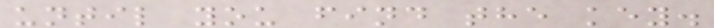until you find the key.
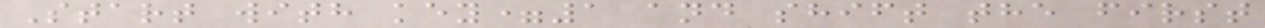Start with key=1 and shift the first
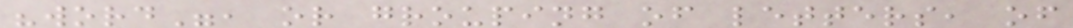"word", or grouping of letters, of
